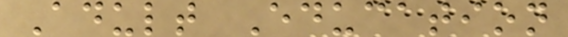Adult Education
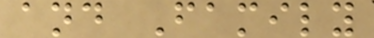and Family
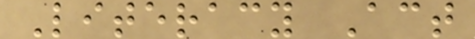Literacy Act
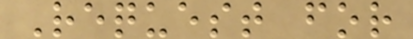Request for
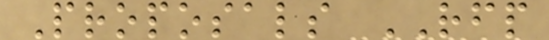Proposals RFP
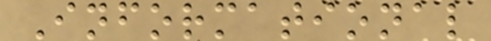Informational
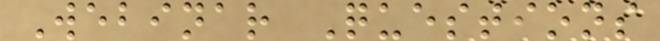Webinar Questions
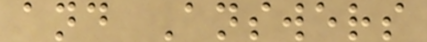and Answers
